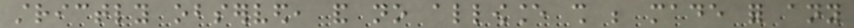strictly observed, and no allowance shall be made for any
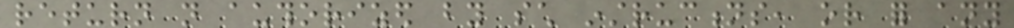return not authorized by such instructions, or for any
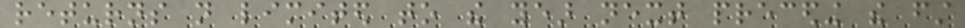returns not limited to the year next preceding the first
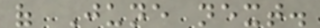of June next.
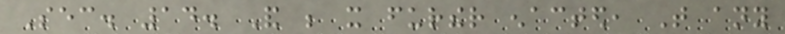Sec. 14. And be it further enacted, That any
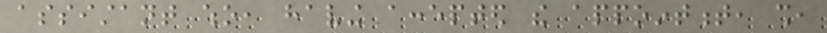assistant who, having accepted the appointment, shall,
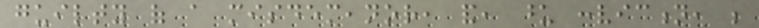guilty of a misdemeanor, and, upon conviction, be
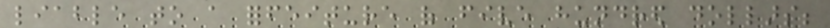liable to a forfeiture of five hundred dollars;
